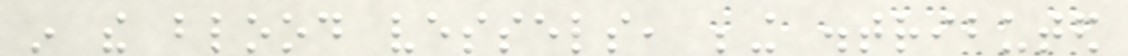in the blood vessels, being distributed
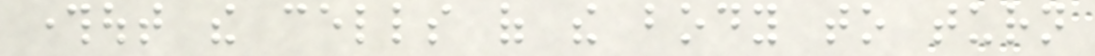throughout the cells of the body to turn
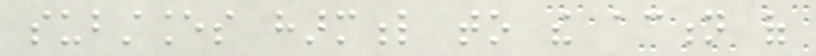substances harmful to the action of
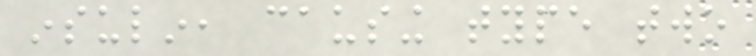insulin, causing type two
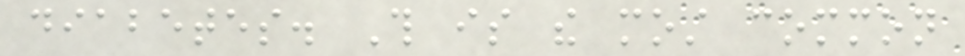diabetes. This is the most common
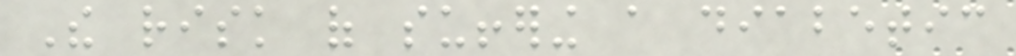The risk of suffering a diabetic
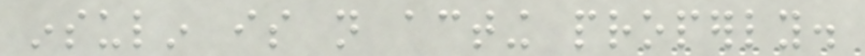insulin is not acting properly.
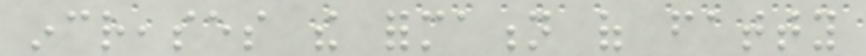increases the formation of fatty
